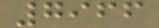7966
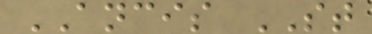ANCIS ST
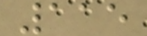115
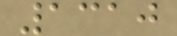1310
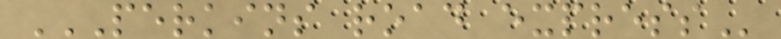PERKINS ROAD EXPRESS
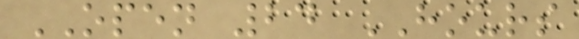OPEN 24 HOURS
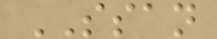SSAN
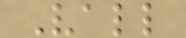Vall
